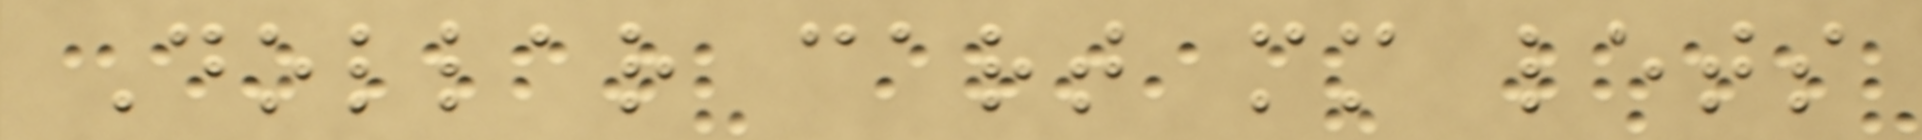Dollar cart mm lets
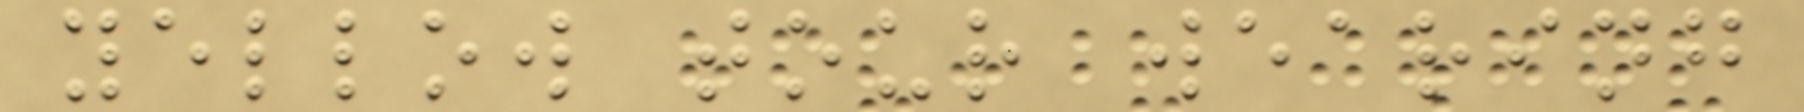yellow tour wearing
